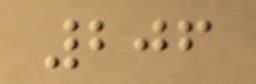206
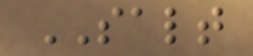SALT
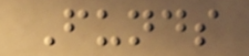Funds
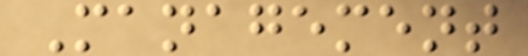Management
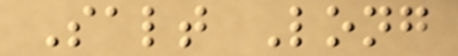Salt Long
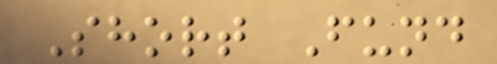Short Fund
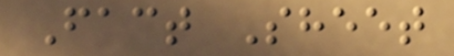Fact Sheet
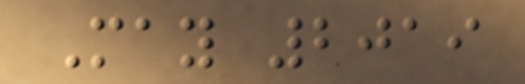May 2019
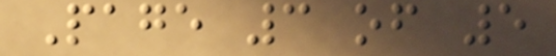Page 3 of 5
